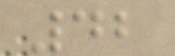42
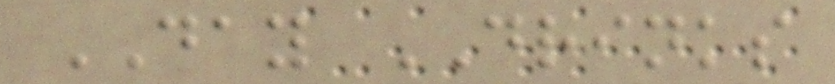DAY DRINKS
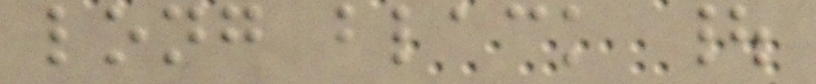long black |
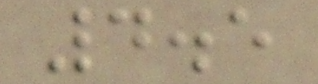4.5
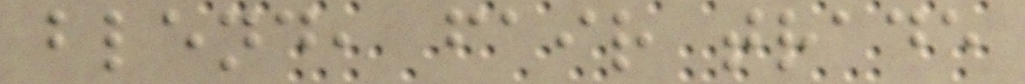blend, fair trade
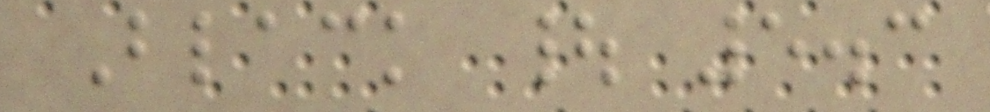Black | 5.3
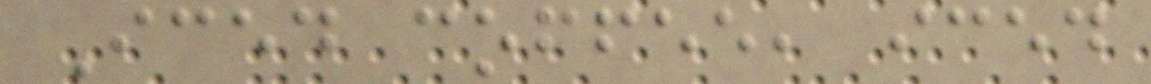Iced coffee, iced
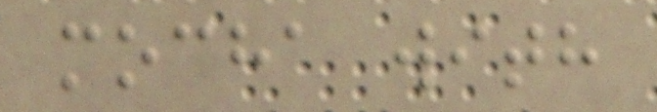mocha with
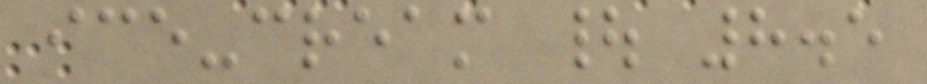ice-cream | 8.5
